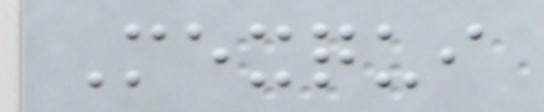Mexqui
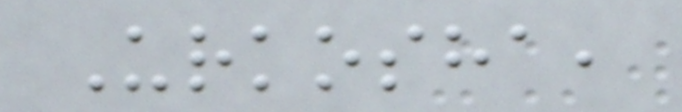Urkosha,
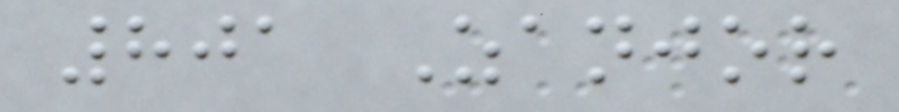801 Zanjor
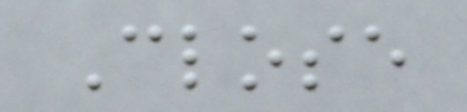Close
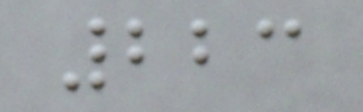223
